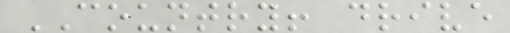COUNTRY! drive
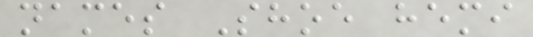names Shoe hemi
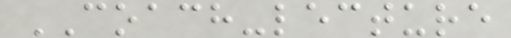COACH-lecture
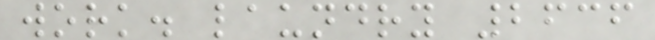work. laundry 2636
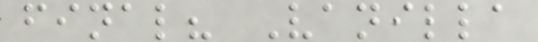final? Vanilla
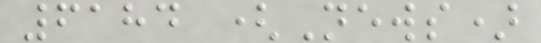6184 (News)
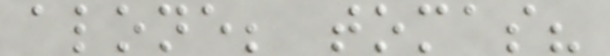alone; tomas?
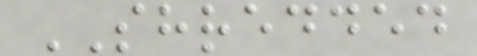SHREDDED
